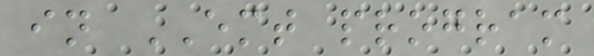in EMT program
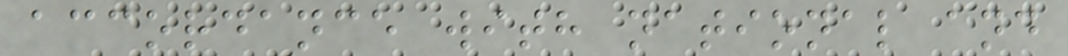accordance with national and
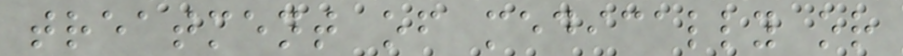treatment of medically or
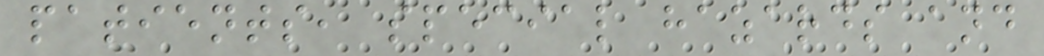patients, special hazards and
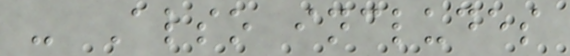- Also includes
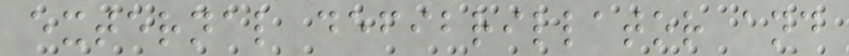external defibrillator and
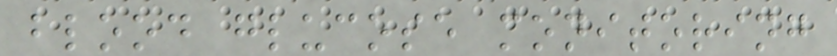blood glucose monitoring
